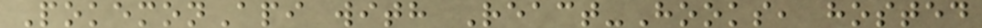PokemonApi with React-Hooks, hosted
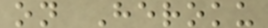on Heroku
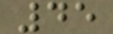45
